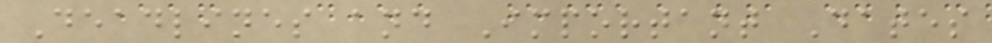Deadlines and Important Dates
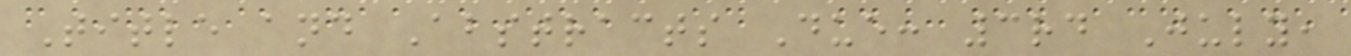Title and Abstracts Due: 3rd July,
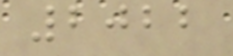2022
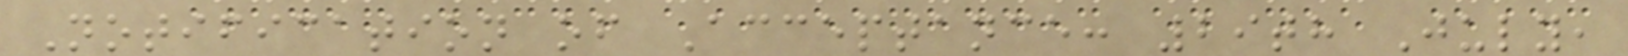Notification of Acceptance: 29th July,
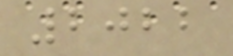2022
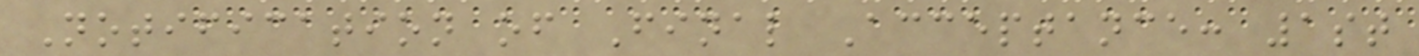Notification of Final Acceptance: 1st
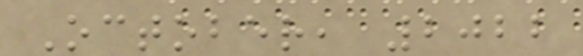October, 2022
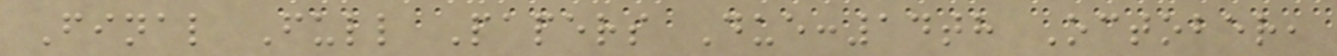Final Full Papers Due:14th October,
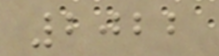2022
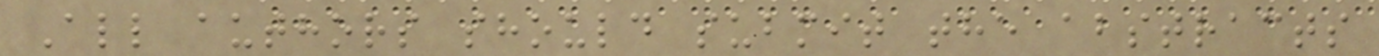All authors should submit the abstracts
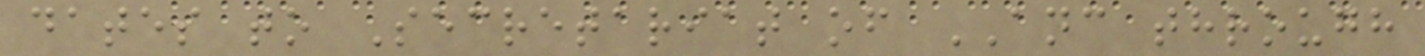dates to Secretariat of ANC through
